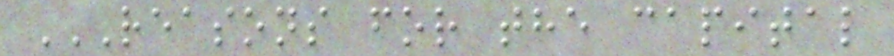REASONS FOR THE CAPITAL
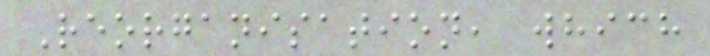Reorganisation, which
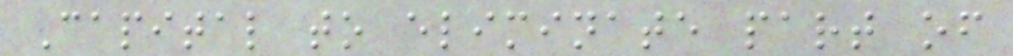Capital to eliminate part of
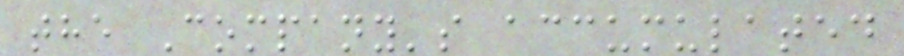the Company's accumulated
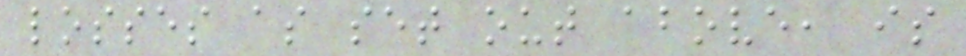losses as set out above, is
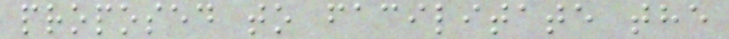proposed to facilitate the
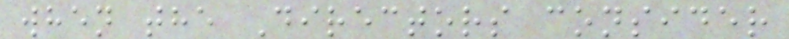when the Directors consider
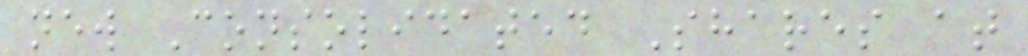new Consolidated Shares at
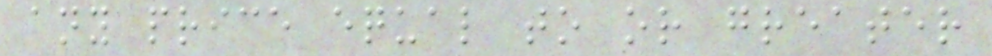any price equal to or greater
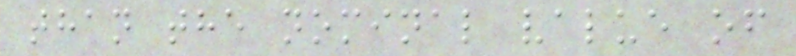than the nominal value of
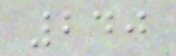240
